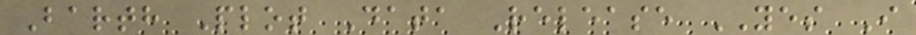Barth Plot Data Release YES I
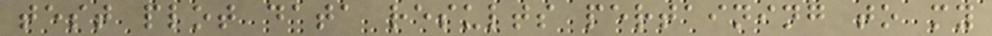test plot data results pertaining to my
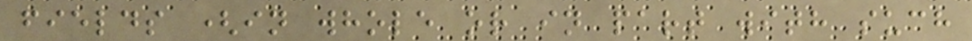fields (in whole or in part with such
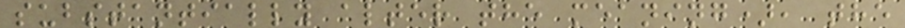substantially alter the meaning), the
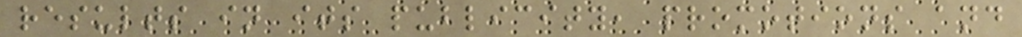results in its publicity, promotions and
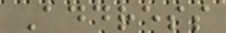Address
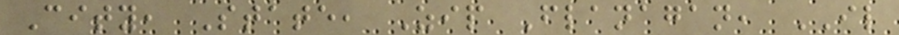City, State, Zip Flanagan, IL
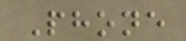Phone
